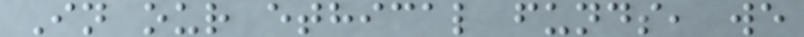In our ethical funds, we
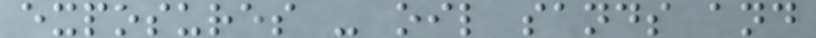exposures - oil sands and
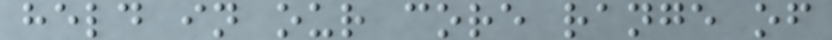held in our core range of
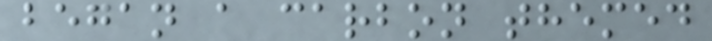began a carbon themed
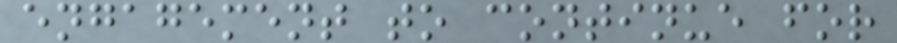engagement to continue for
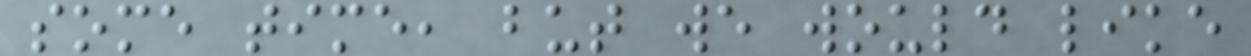some time, but we would like
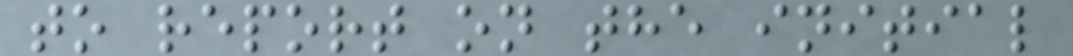to report on the initial
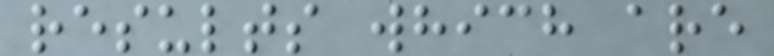results which are
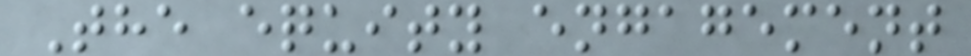The equity engagement
